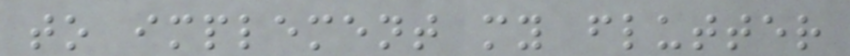to implement my flutter
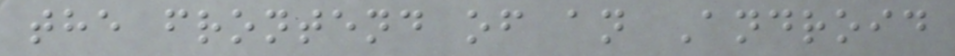the frontend of an Android
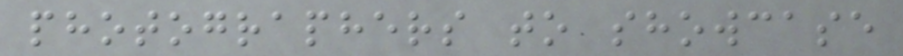photographers to showcase
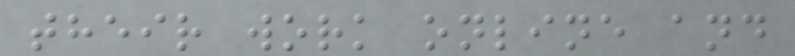their work online and
